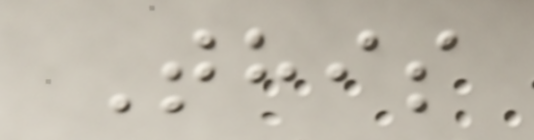This
